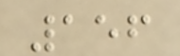156
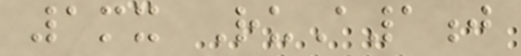1mx RuA1j
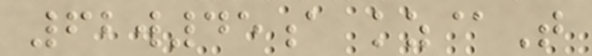62w45a kz@T
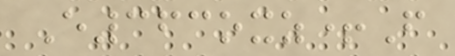E363oxz+F
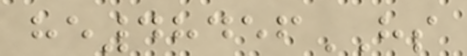he48456HS
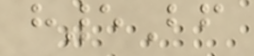h5Bf
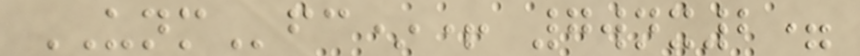UNMfc*+ 7wnx2=
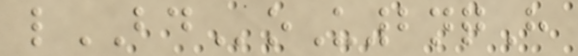lBDoU2nqH
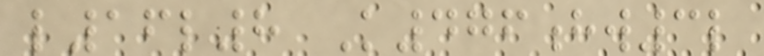l16l8 K476hw3l
